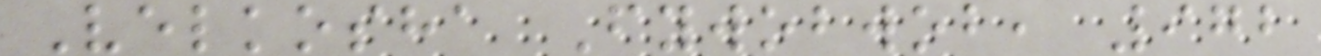Velkosha Fywobwob, 972
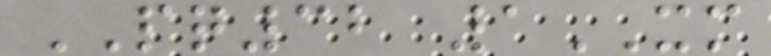PQ32 1XM
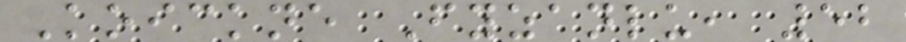Koickne Fyzanlu, 52
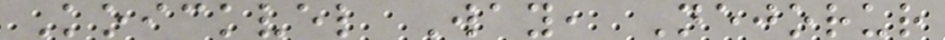Koickvel Way, Nejorur
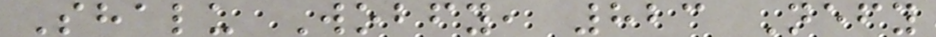Shalu Wobfy, 823 Nefy
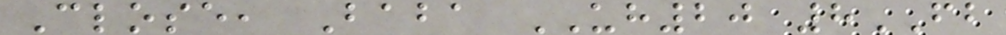Close, Baba UH20 8FB
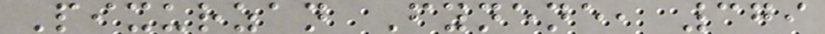Pixurzan Fynene, 379
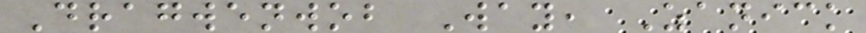Dragwenwob Way, Zanick
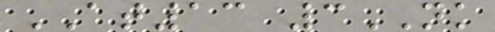AT13 3NK
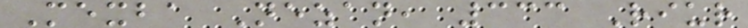Mexba Nezan, 333 Riur
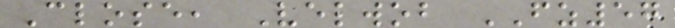Close, Velwob FZ57
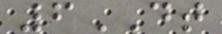6DT
